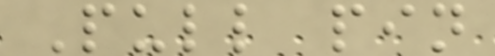Pull pin
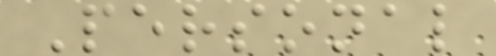Personal
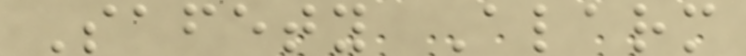Safety Alarm
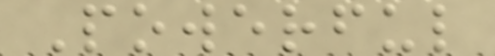Powerful
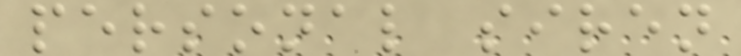personal siren
